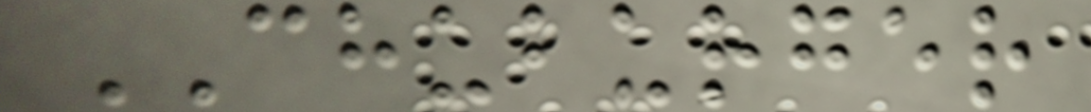CHUBURGER
